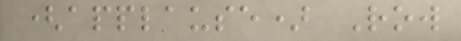(applause) Row
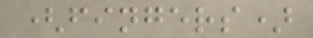(fingers)
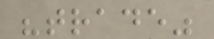"trade"
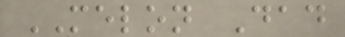MELON Dad
